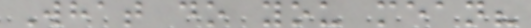What do you mean?
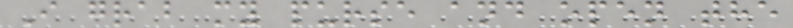I grab my purse and open the
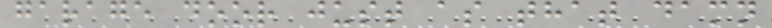garage door just as that damn
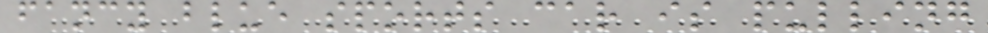fancy blue sports car is pulling
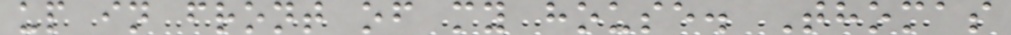up in front of my house. Thomas
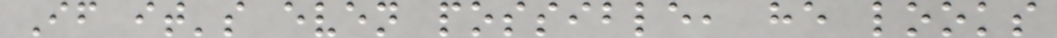If it's even possible, he looks
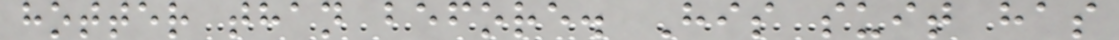hotter than before. His suit has
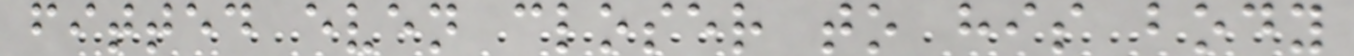fitted even closer to his body
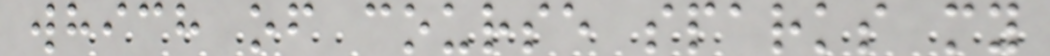which of course sparks my
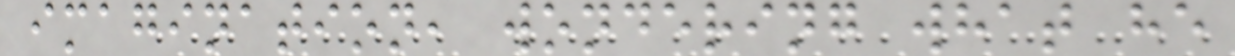imagination, wondering what he
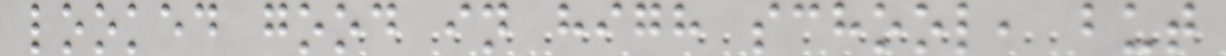looked good in high school, but
